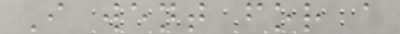I went for a
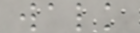walk
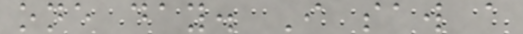one day. I saw a
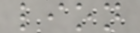lion
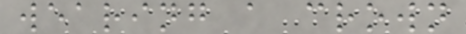wearing a crown
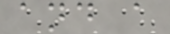and a
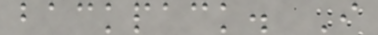backpack. I
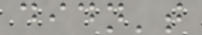didn't
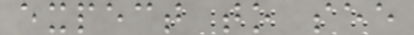expect to see
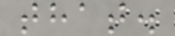that.
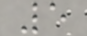5
